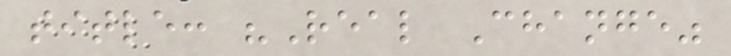title: "Real Change"
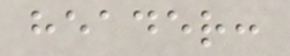header:
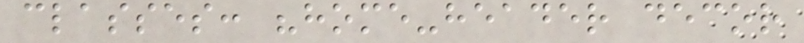classes: "home-header decor
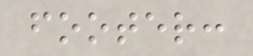footer:
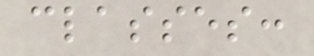classes:
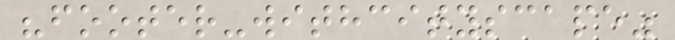"footer-withcityscape"
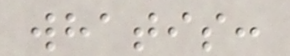whatis:
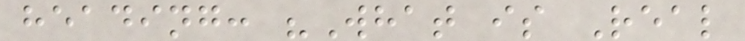heading: "What is Real
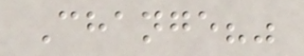Change?"
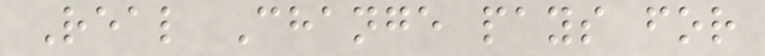Real Change pays for
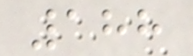188
